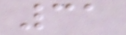31
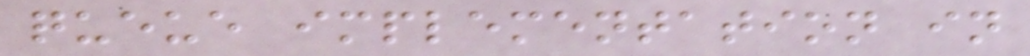queue implementation in
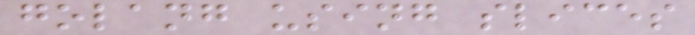golang using slices
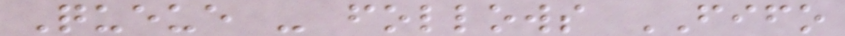Queue - follows FIFO
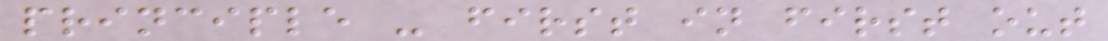principle - first in first out
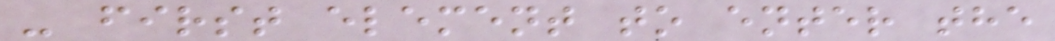- first element to enter the
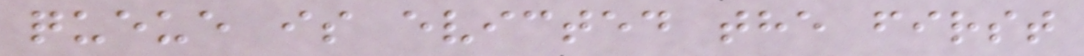queue is evicted the first
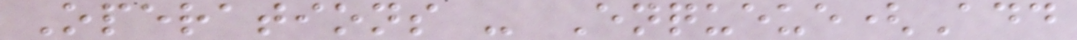Operations - Enqueue(Add
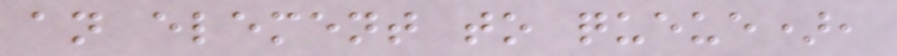an element to queue),
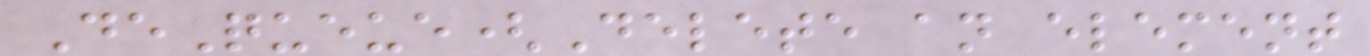DeQueue(Delete an element
